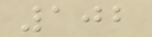102
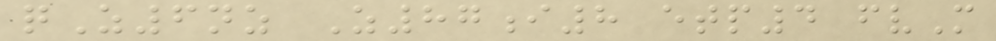qZ6nz Z87i8 etp4 fvM
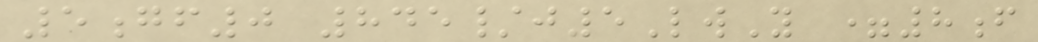5gf0 845/j5LwY =8f
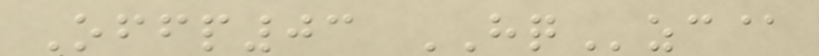Offp03 HQzc@
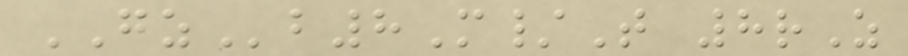GZb8M/T 8rZ
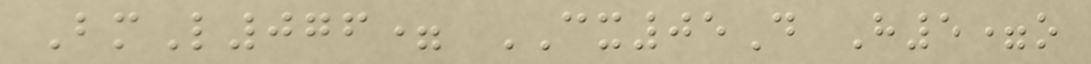BmL076= CX05D H5=o
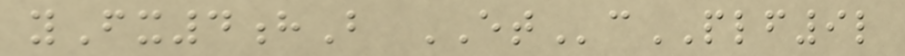yFx4hB ETcPLF9l
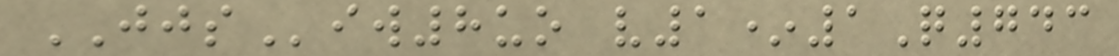JJSiw8uo v1*1Q743
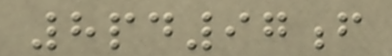8pd97f
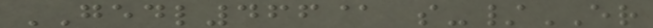GEDL466@ s-/ER
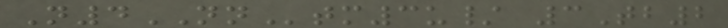N4NNtm3u/ 3Tb2
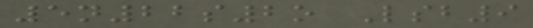5n22s2o Lsb9
